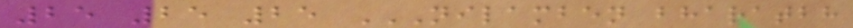25 25 25 NILAMBEN BHARATBH
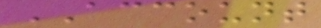ACCOUNT
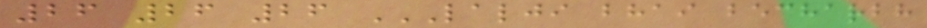26 26 26 LALJI BHAI BECHARBH
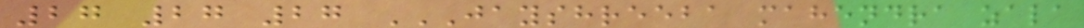27 27 27 JAYSHREEBA MAHENDRA ZALA
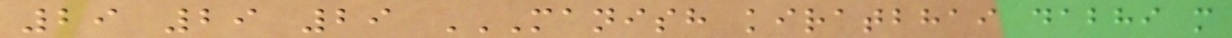29 29 29 MANISH KIRATBHAI DABHI M
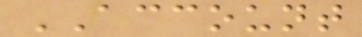ACCOUNT
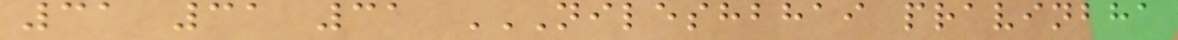31 31 31 NILESHBHAI PRAVINBHA
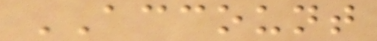ACCOUNT
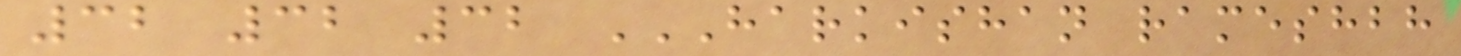32 32 32 HARKISHAN RAMESHBH
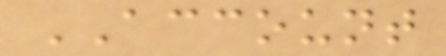ACCOUNT
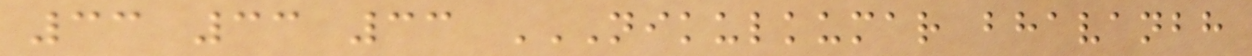33 33 33 NIKULKUMAR BHAVANBH
